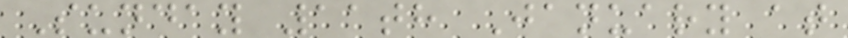Sunday 11th January at
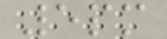5pm
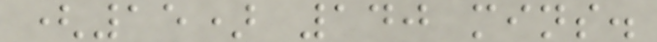(15) 140 mins.
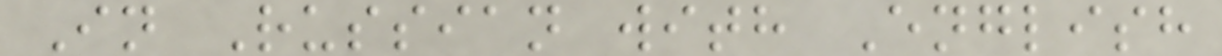In Russian with English
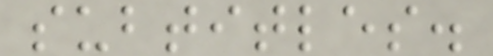subtitles.
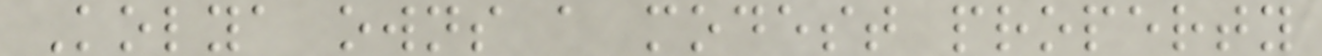Kolya owns a modest property
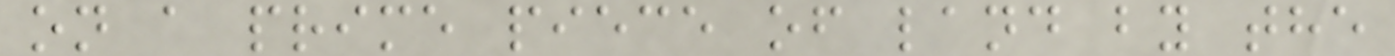on a prime piece of land by the
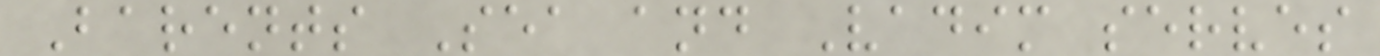Barents Sea and Vadim serves
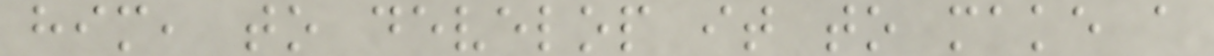him, to develop it to make a
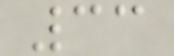33
